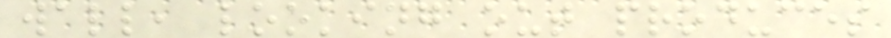wall, looking out produces
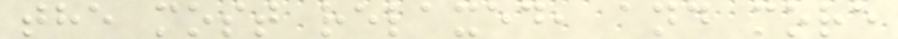the most relaxed, and more
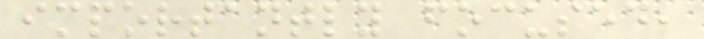importantly focused,
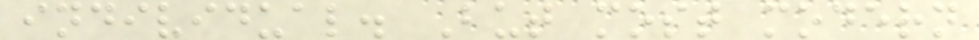individual. But most modern
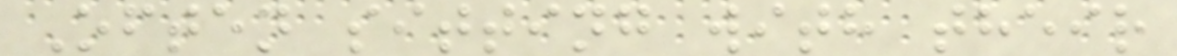Often sitting with their
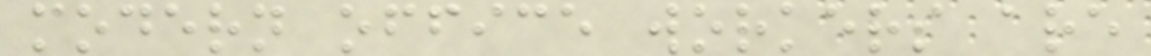modern office workers are
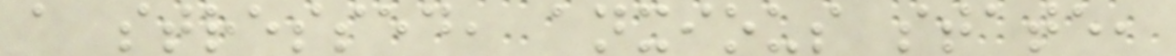a stressed, anxious state,
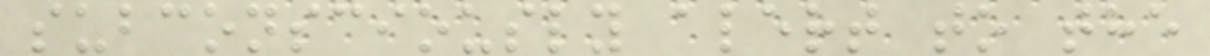subconsciously alert to the
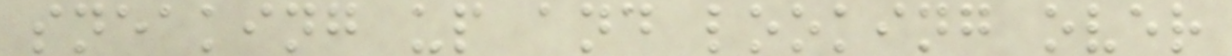sneaking up and looking over
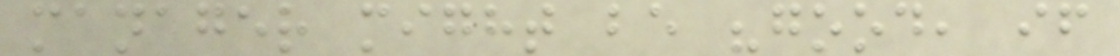manager might be "good, if
